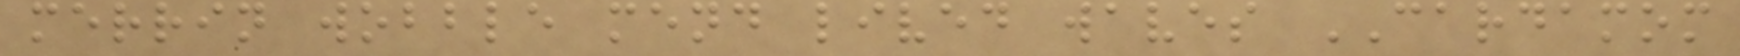merrin wobble mend lived waves CARDAMOM
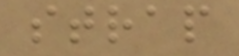strap
